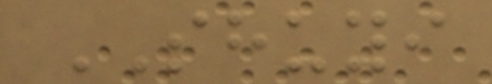SHUYI
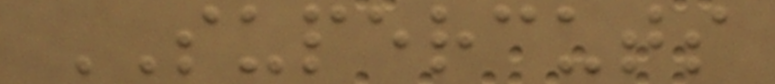SUPERCUTS
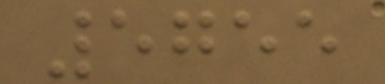5755
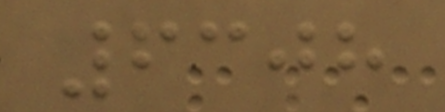6308
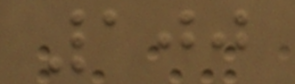100
